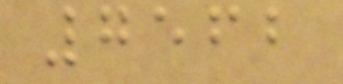7562
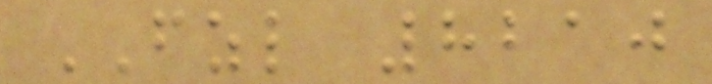FZL 8210
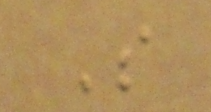S
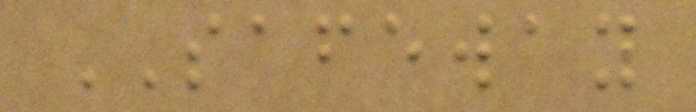SAFEWAY
